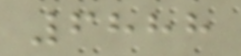6888
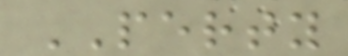PERTY
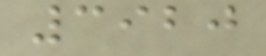3920
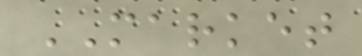MARKET
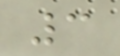3
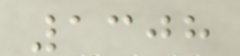1308
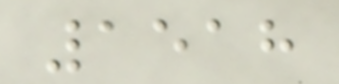1518
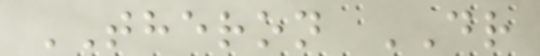THERON DR
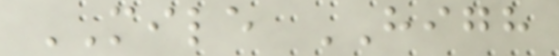MILE HIGH
